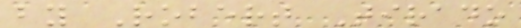by Robert Tirado
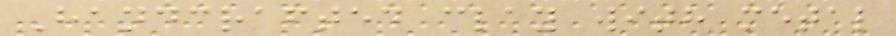Handcrafted clay with metal
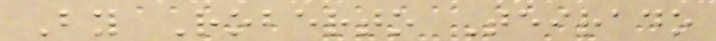By Roberto Teirado
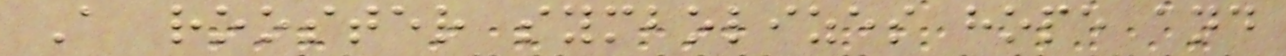A rooster symbolizes hope and
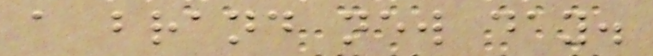a brand new day.
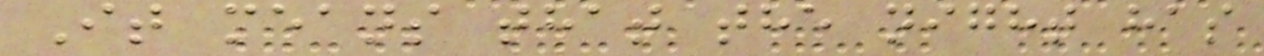It means that the night has
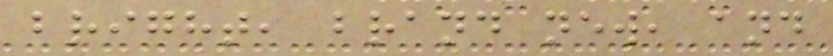bright, brand new, and
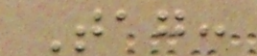Tag:
